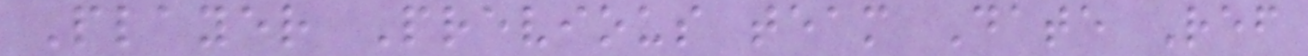Player Previous team Date Ref
